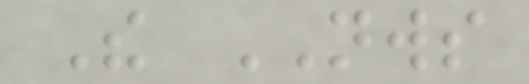The NWS
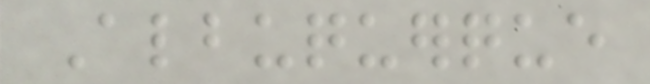Albuquerque
